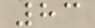83
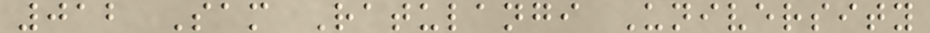012 Sam Ratulangi University
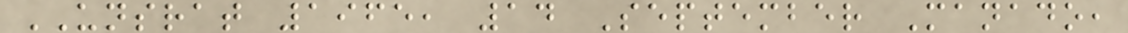UNSRAT 1965, 14 September Manado,
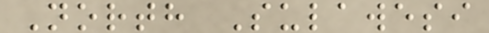North Sulawesi
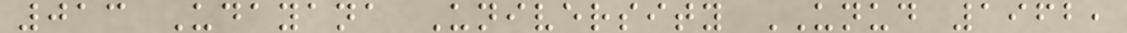013 Udayana University UNUD 1962,
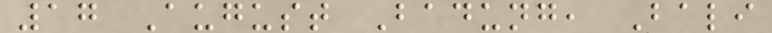17 August Badung, Bali
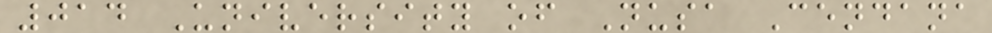014 University of Nusa Cendana
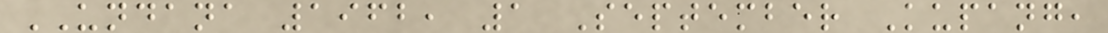UNDANA 1962, 1 September Kupang,
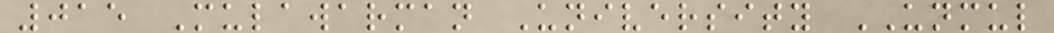015 Mulawarman University UNMUL
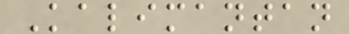Kalimantan
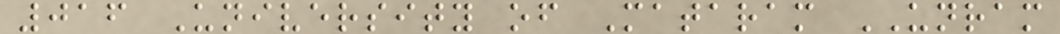016 University of Mataram UNRAM
